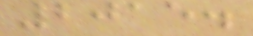2015.
